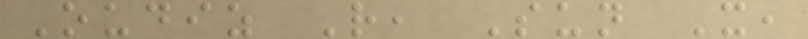Oudiz R, Sun X,
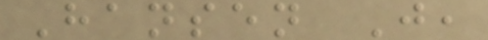Hansen J,
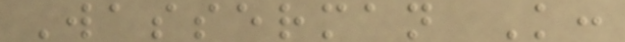Wasserman K:
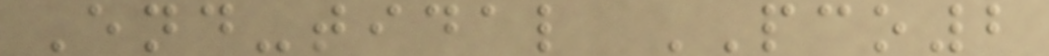End-tidal PCO2
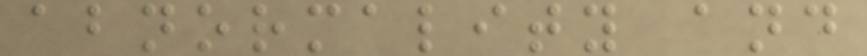abnormality and
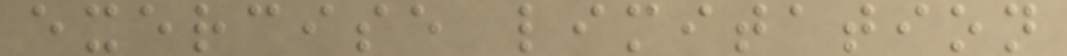exercise limitation
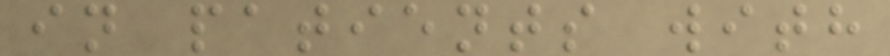in patients with
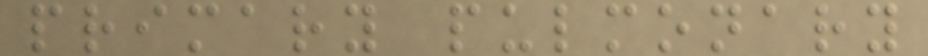primary pulmonary
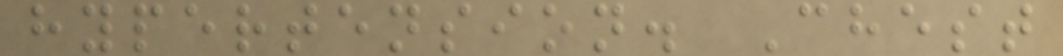hypertension. Chest
